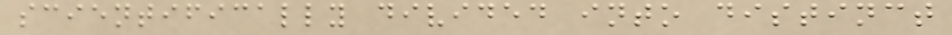scientifically divided into distinct
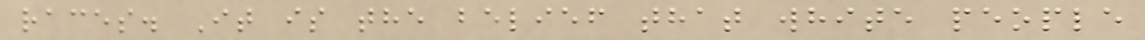races. It is the belief that white people
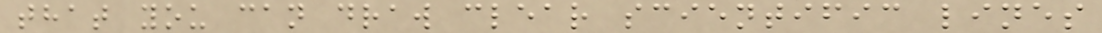that you can draw clear scientific lines
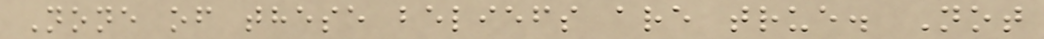None of these beliefs are true. Not
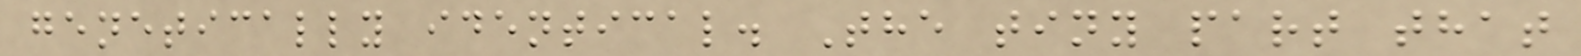genetically identical. The tiny part that
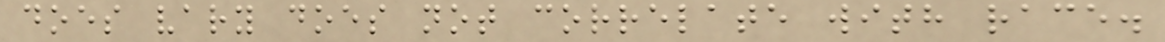does vary does not correlate with race.
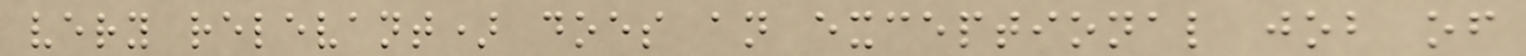very relevant) does an exceptional job of
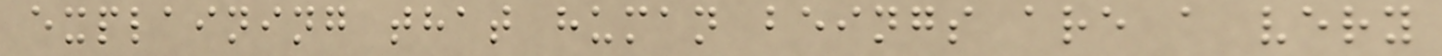explaining that human beings are a very
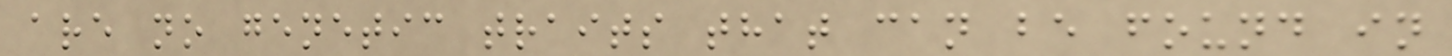are no genetic traits that can be found in
